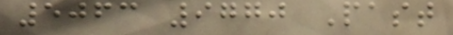5063 9770 Past
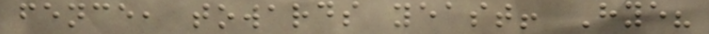fence, towards yeast! Hye?
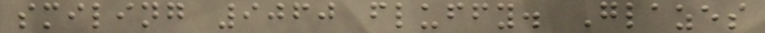smiling 9060 fluffy. Glazes
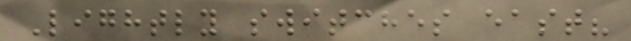Lightly switches east?
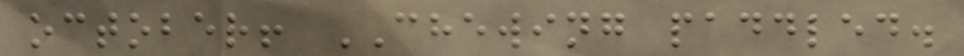october! CHEWING paddled.
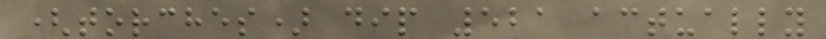(torches) dip 521 actually
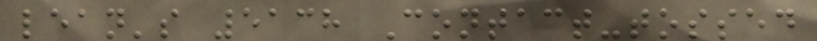lean's 5138 Contact-tossed
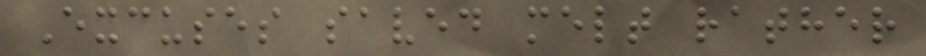Excuses saved melt rather
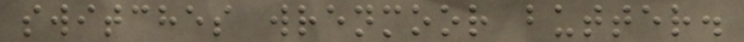switches wrenmoor butter.
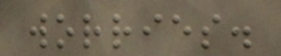worries.
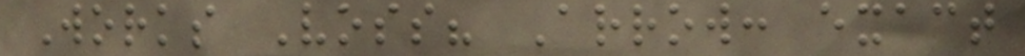Works Voss? Arrow: exact
